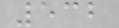532
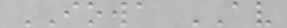IOWA AV
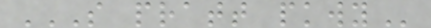S PRATT PKWY
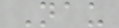Nau
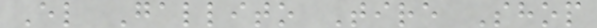El Gallito Tire Shop
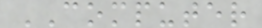COMPUTER
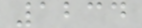1234
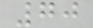70
